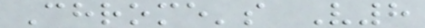Chrome's V8
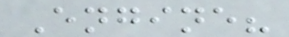Engine?
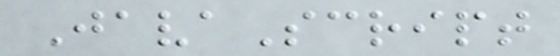JavaScript
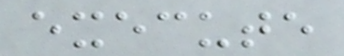execute
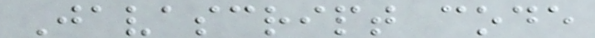Javascript code
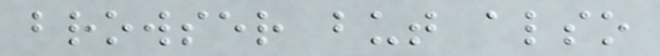browser but also
